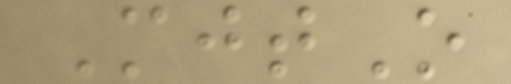MjtO
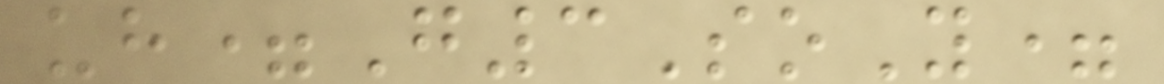uh=G3SoY=
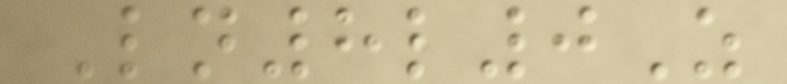Ln8l0Z
